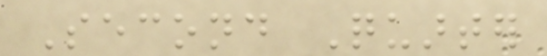Second Quarter
